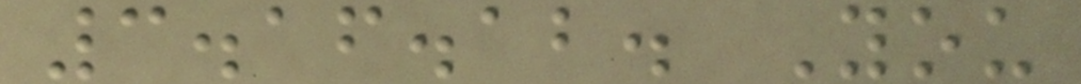3.16.12. You
